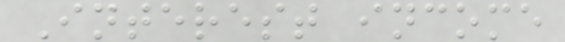Interest income
